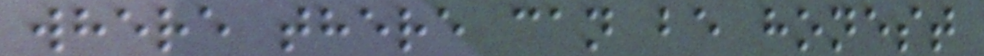where there can be honest
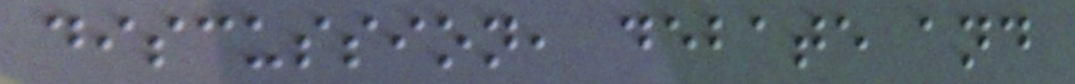discussion, debate and
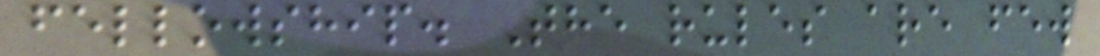fellowship. The rules are few
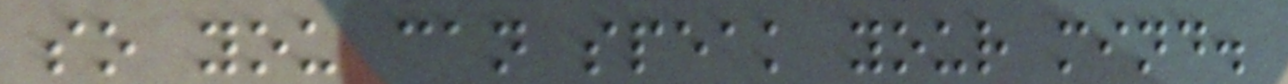so you can speak your mind.
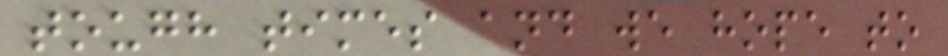tough times and we hope to
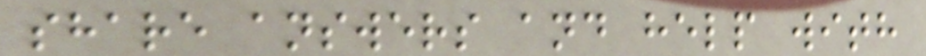share answers and help with
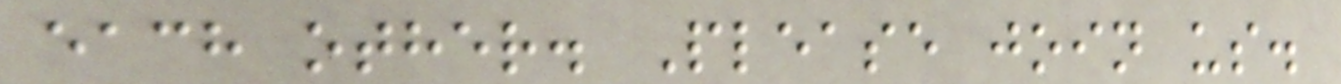each other. Please join us.
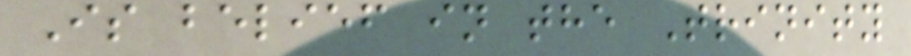Is belief in the Trinity
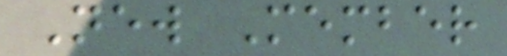New Member
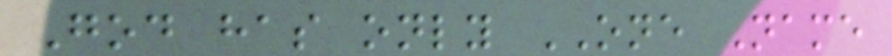God has only ONE Name
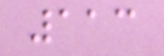113
